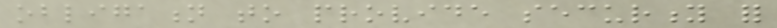obligation to provide security for
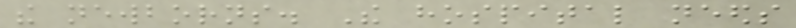the newborns. The hospital needs
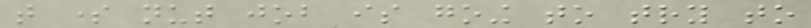that some nut job is going to try to
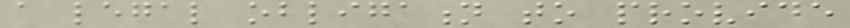a legal obligation to provide
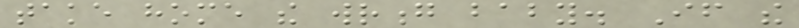take home the wrong baby. If the
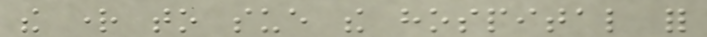the right to sue the hospital for
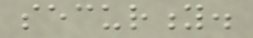security.
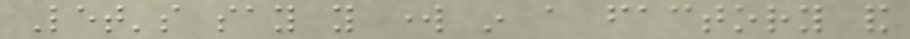Let's say you work in a factory and
